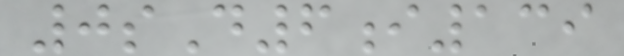0sD6i139
